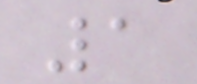1
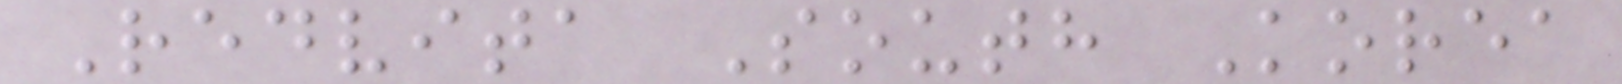Redvita South Korea
